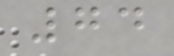74
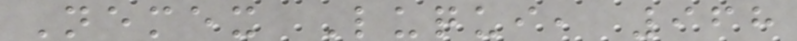Nemex Luqui, 968
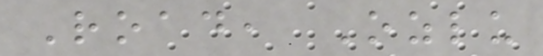Road, Ozlu
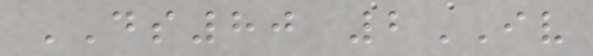DS80 2IV
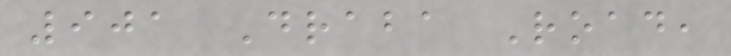901 Draba Road,
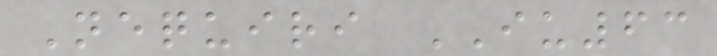Nequiri IU63
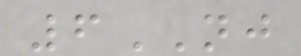6NJ
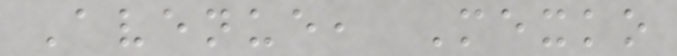Avenue, Mexko
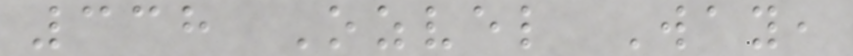338 Ozvel Way,
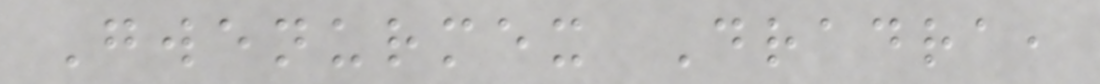Gwenurmex Dradra,
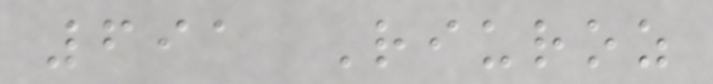691 Riuroz
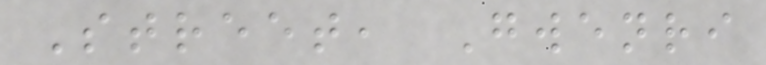Street, Gwenri
